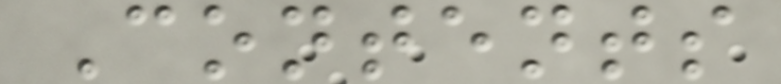Contents
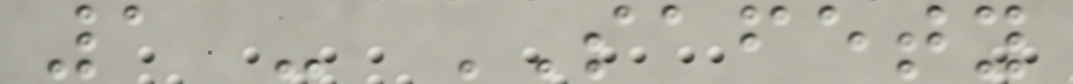1 - SAFETY
